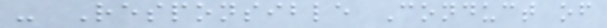- Responsible Conduct of
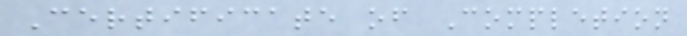Certificate of Completion
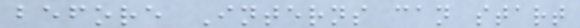before Interns can start
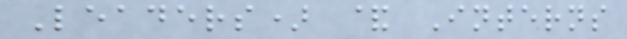Leaders) & Interns
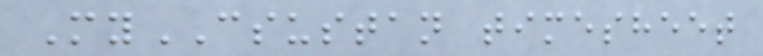MyCSUSTAN timesheet
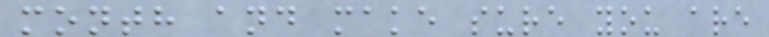month and make sure you are
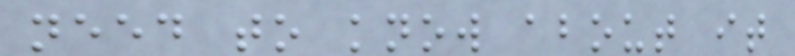need to know about it
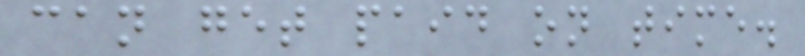can get paid on time.
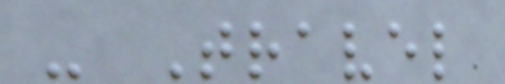- Travel
